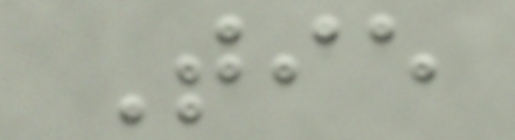Tie
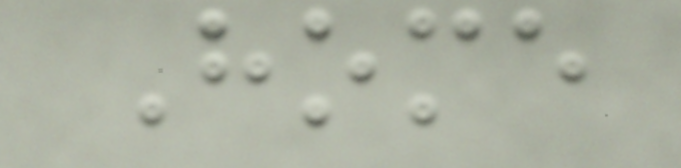Home
